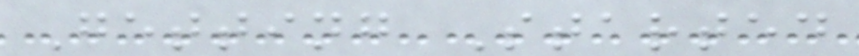Getting Started
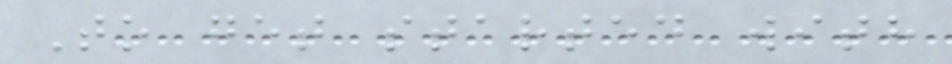To get started with
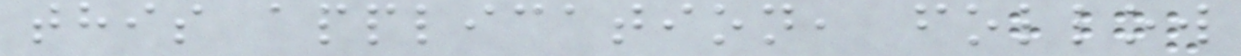this application, follow
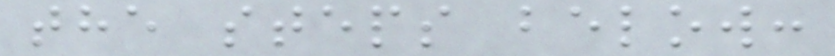the steps below:
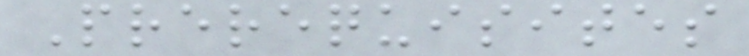Prerequisites
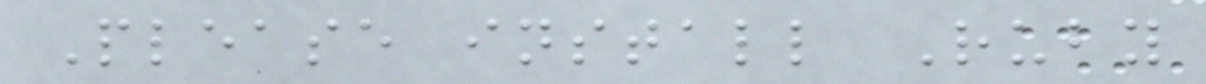Please install Ruby
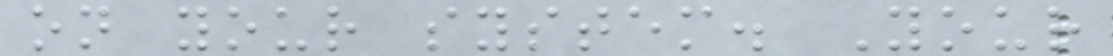on your system. Your
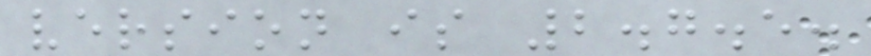version is 2.7.5.
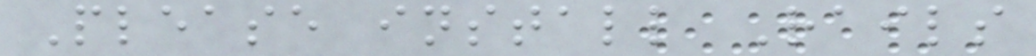Please install Rails
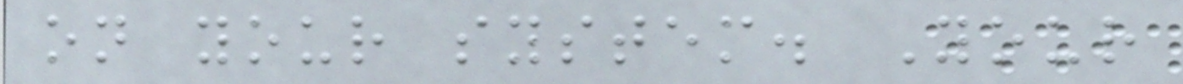on your system. Your
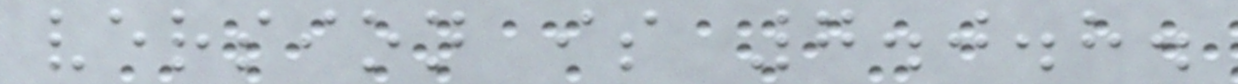version is 7.0.8.
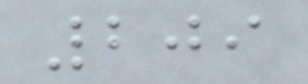209
